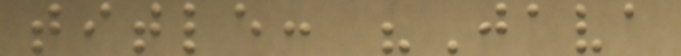title: "Java
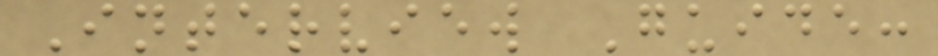Interview Guide:
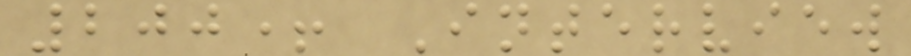200+ Interview
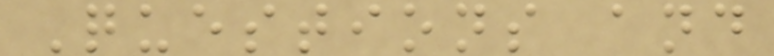Questions and
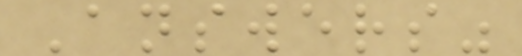Answers"
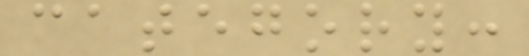category:
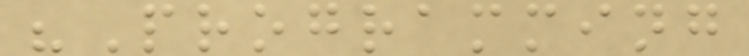"Programming
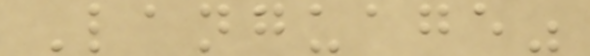Language"
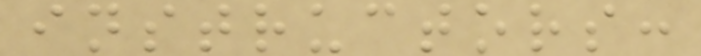instructors:
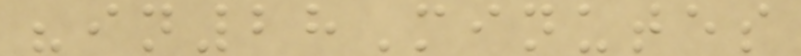"in28Minutes
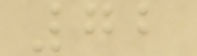72
